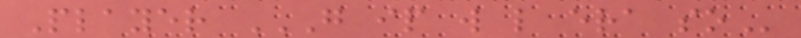Player G IP W L ERA SO
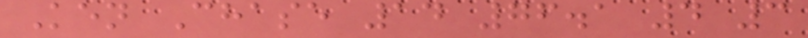Ken Chase 14 76.1 4 3
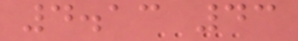4.13 43
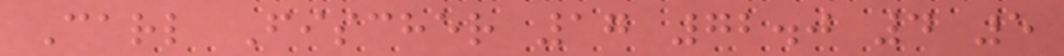Carl Fischer 17 72.0 4 5
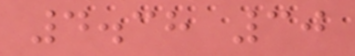4.38 30
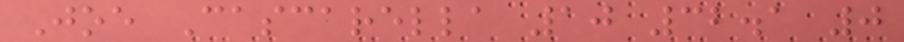Joe Cascarella 10 32.1 0
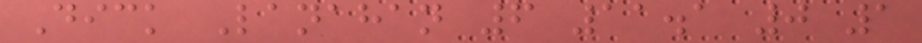Dick Lanahan 6 11.1 0 1
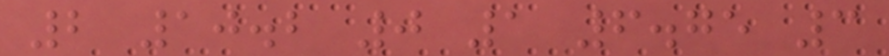2 10.2 0 1 6.75 3
